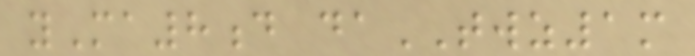yMa8d daTWZ1m
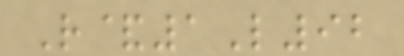R&1L92
